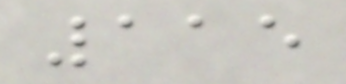115
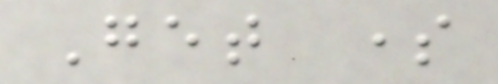Get some
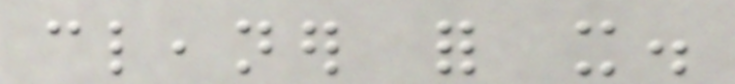cleaner for it.
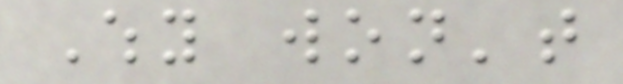Why won't
